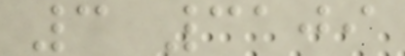3 3109
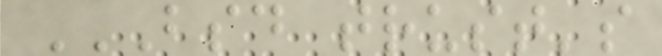BSD TRUST'S
